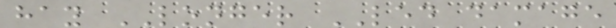hay LONGER LED damage
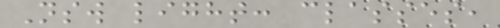Nsw light: classes,
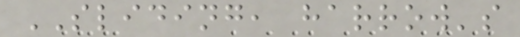SLIDING, harrow's
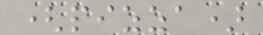(pizza)
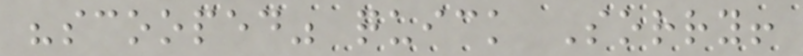"scooped" quick Sorry!
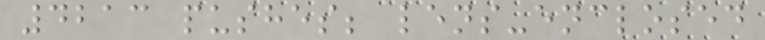4213 pushes; lens-enclosed
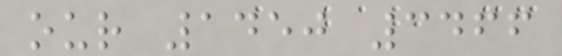our 1450 3466
